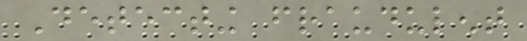Detecting fraudulent
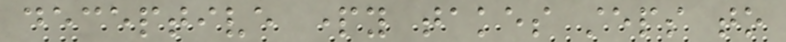deceptive party takes steps to
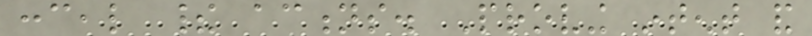conceal their actions. Proving intent and
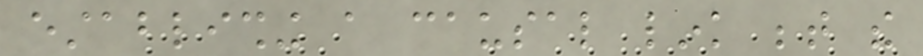establishing a causal link between the
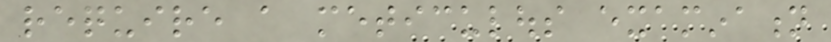require a meticulous examination
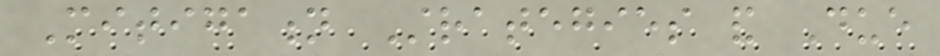Mitigation Strategies and Due
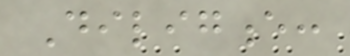Diligence:
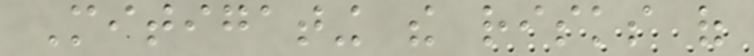Mitigating the risks of
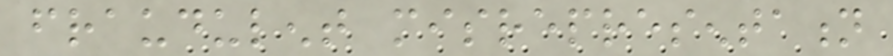fraudulent misrepresentation
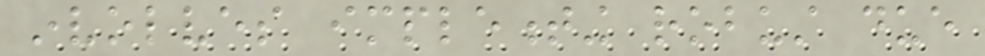involves implementing robust due
